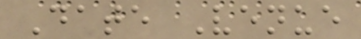Date Venue
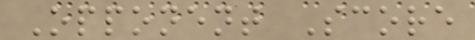Opponent Score
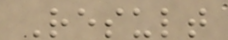Result
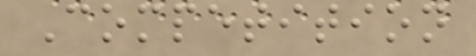Competition
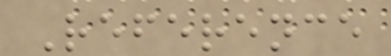Reference
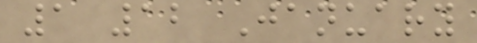1 12 January
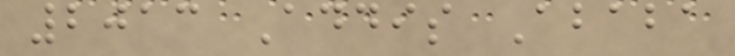2013 Addis Ababa
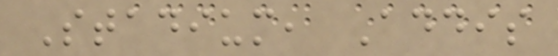Stadium, Addis
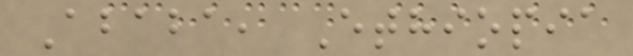Ababa, Ethiopia
